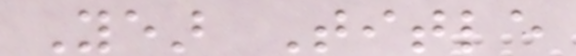Year Title
